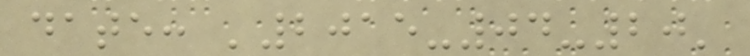date: '2015-04-20'
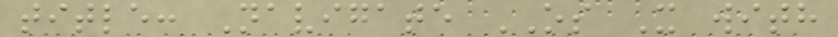title: Navigate OS X with
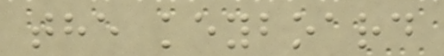the keyboard
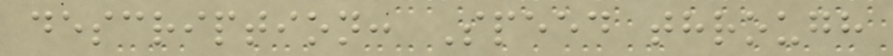description: Speed through
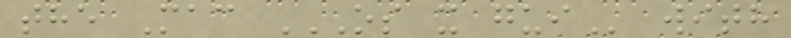the Mac OS X GUI with
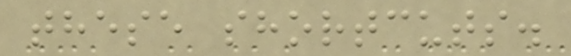these shortcuts.
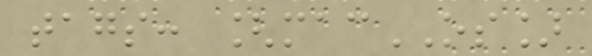tags: [macOS]
